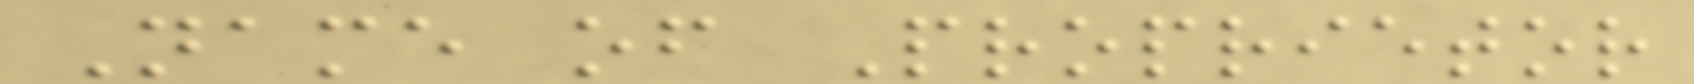Name of Proprietor
